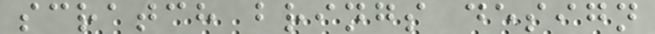scratch brings design
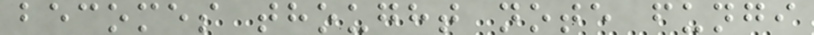becomes thought note fungi
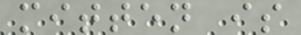mitten is
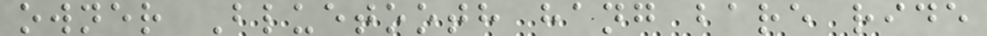owner Bluetooth hang bare ride
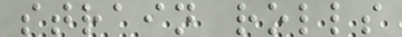strain rolls
